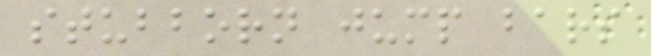stubborn jump bars
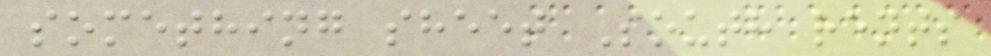something sheet South rents
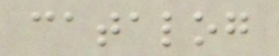catalog
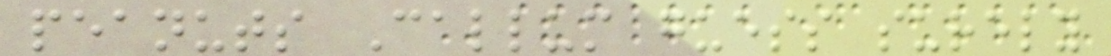peanuts Callum guess surely
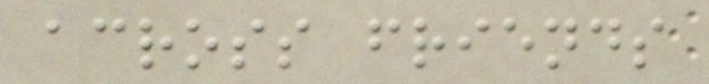across friends
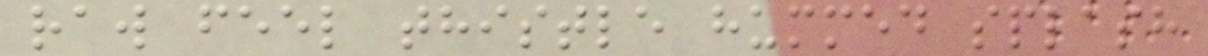raw feel thistle hummed splash
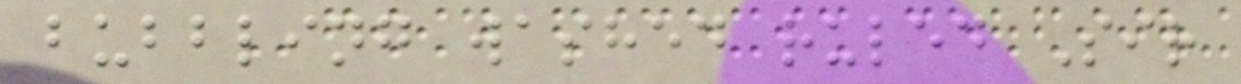bubbling washed ruled Sir
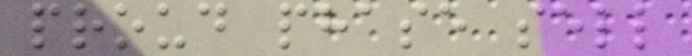proud phase sell
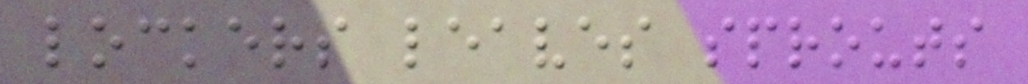lockers leaves sprouts
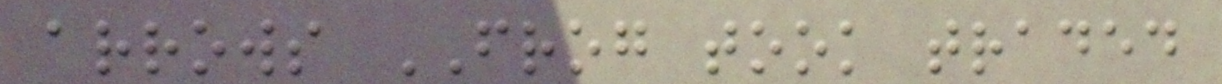arrows FROG took traded
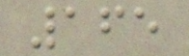165
